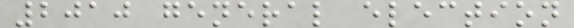2010 general election
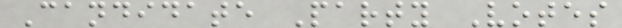Candidate Party Votes
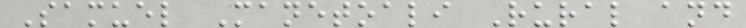Samuel Manetoali Rural and
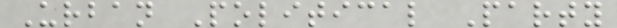Urban Political Party
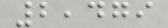2,479
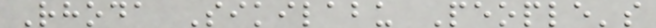Rhoda Sikilabu People's
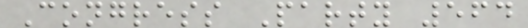Congress Party 564
